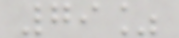79%
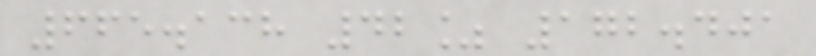665.138 42% 172.401
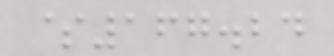$167.24
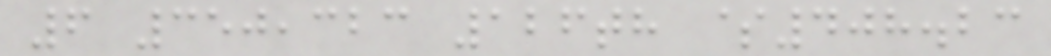6 350,323 126th $408.23
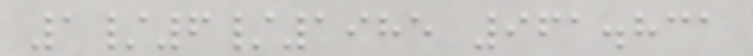1/6/1985 961.831
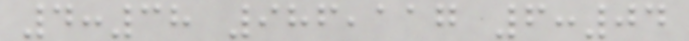4:38 986,117 6:04
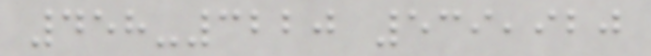458-3220 539,920
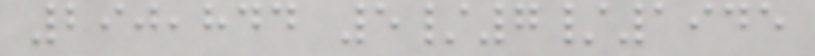290,844 5/7/1945
